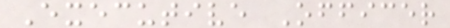Executive Officer
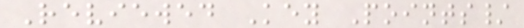Reviewed Key Points/
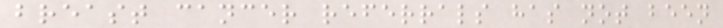breast cancer referrals has not been
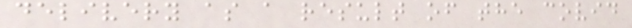delivery as a result of the covid
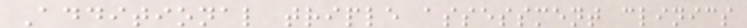Additional triple assessment clinics
